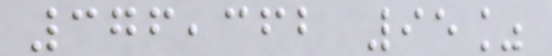376,362 95%
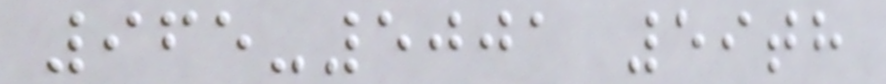965-5001 59th
